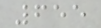655
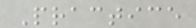Practice
